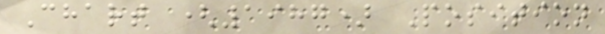Chart (1987) Position
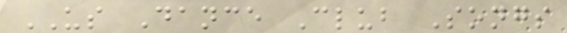US Dance Club Songs
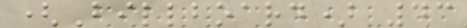(Billboard) 43
